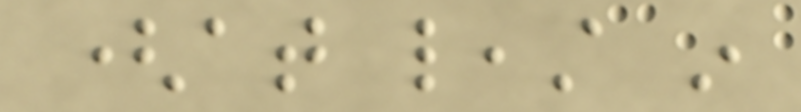(at least in
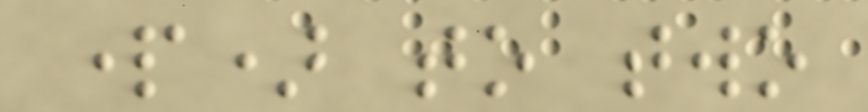part) to two
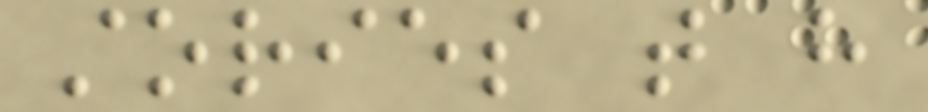stories that have
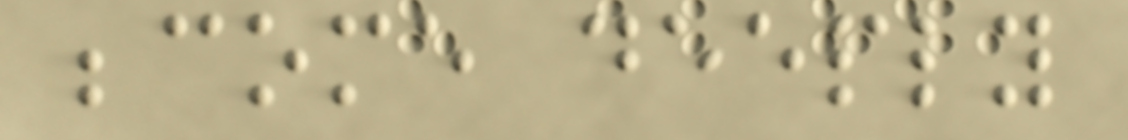become deeply
